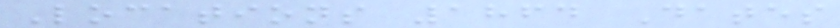Locations 1864 Dates
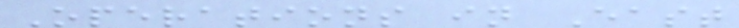Operations in East
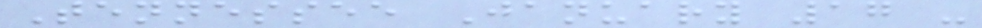Tennessee January 17 -
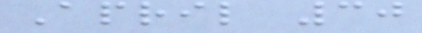April 30
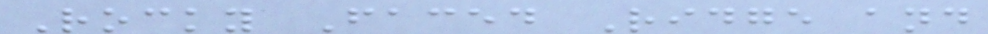Rocky Faced Ridge and
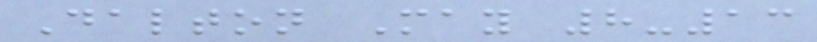Dalton May 8-13
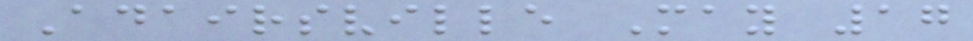Adairsville May 17
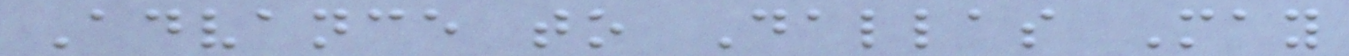Advance to Dallas May
